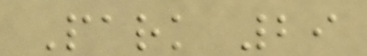Park 29
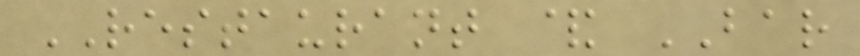RESTAURANT & BAR
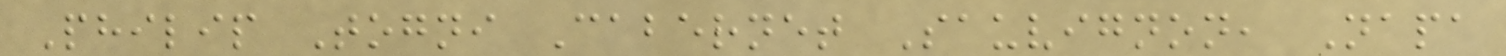Philip Togni Cabernet Sauvignon, Napa
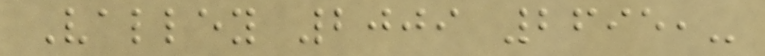Valley 2009 2695,-
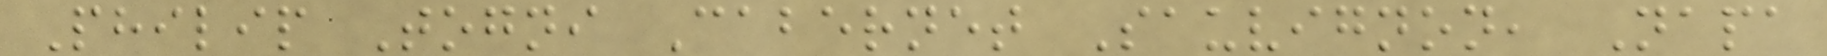Philip Togni Cabernet Sauvignon, Napa
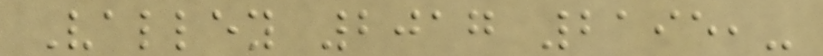Valley 2017 2195,-
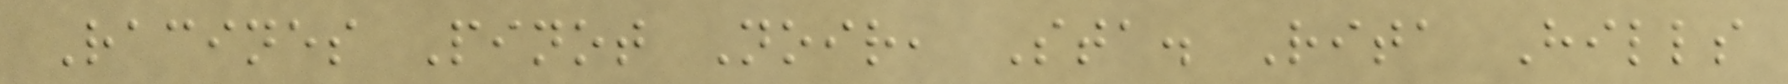Racines Pinot Noir, Sta. Rita Hills
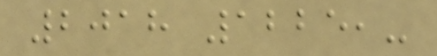2018 1225,-
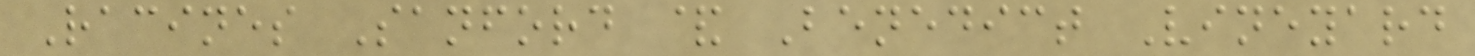Racines Sanford & Benedict Vineyard
